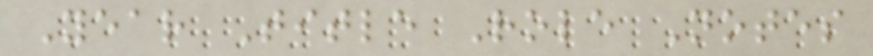Year Title Role Notes
